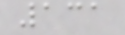131
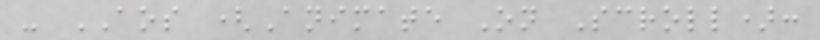- AOS (Animate On Scroll):
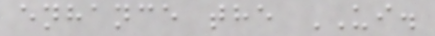enhance the UI.
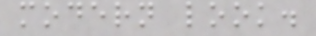modern look.
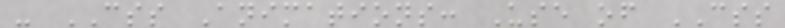- CSS Animations: Use of CSS
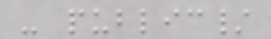- public/
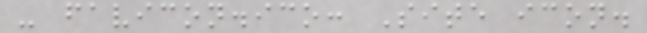- favicon.ico: Site icon.
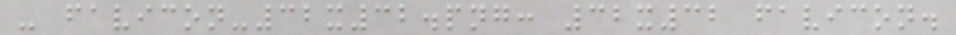- favicon-32x32.png: 32x32 favicon.
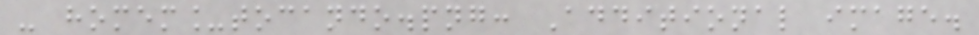- homem_tocando.png: Additional image.
